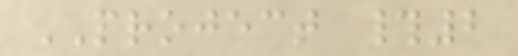PROJECT #2
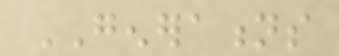GENERATIONS
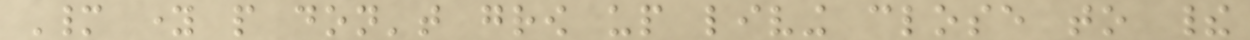Many young people don't grow up living close to their
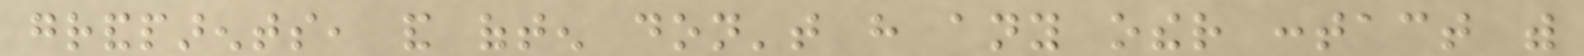grandparents, and often don't have any other contact with
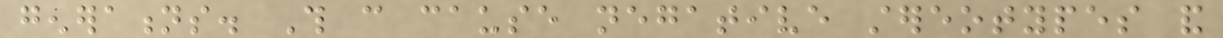generations. This can cause negative stereotypes and
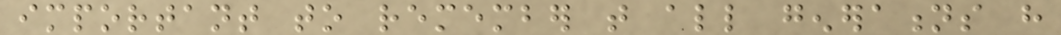important to remember that all generations have
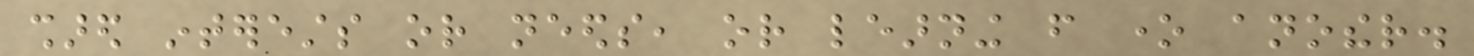shared interests or needs, or learning from one another.
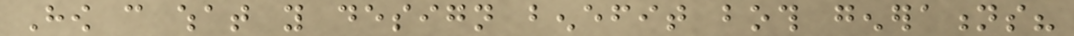How can what you design benefit both generations?
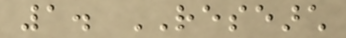1. RESEARCH
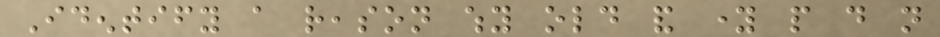Identify a reason why old and young people do not
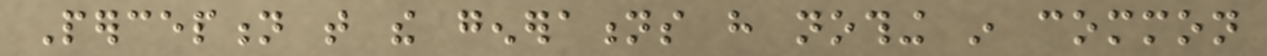Perception that the generations have nothing in common
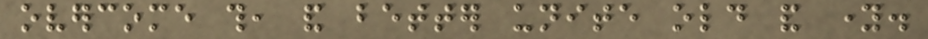overcome this, and better unite old and young.
